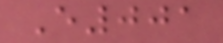E001
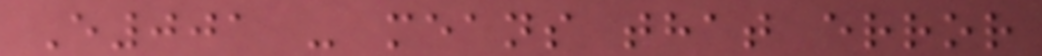E001 - means that error
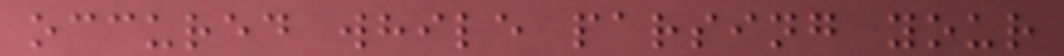occured while parsing your
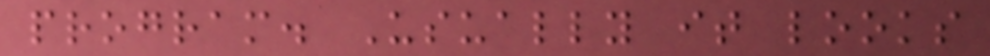program. Usually it looks
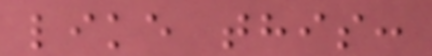like this:
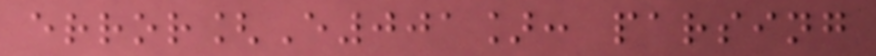error[E001]: parsing
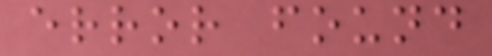error found
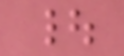|
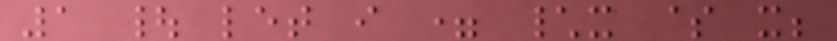1 | let i = \x $ x;
